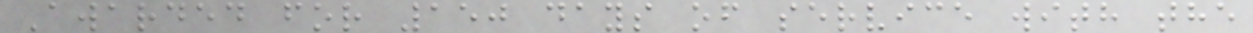Awarded for 150 days of service with the
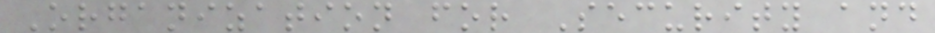Organization for Security and
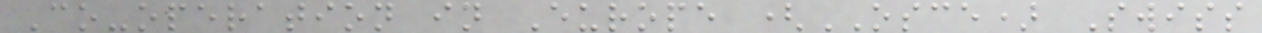Co-operation in Europe (OSCE) Swiss
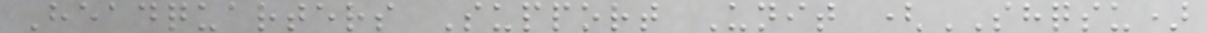Headquarters Support Unit (SHQSU)
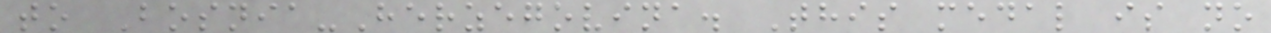to Bosnia-Herzegovina. This medal is no
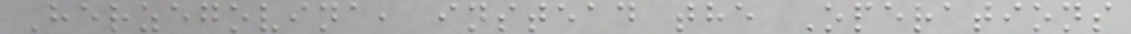Herzegovina, instead the Operations
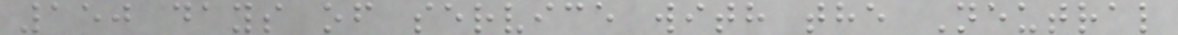150 days of service with the Neutral
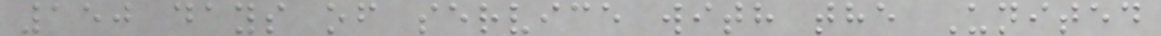150 days of service with the United
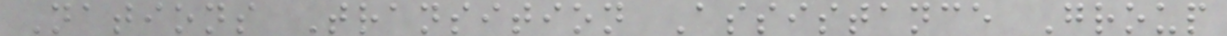Nations Transition Assistance Group
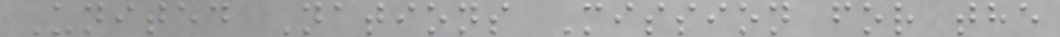United Nations Mission for the
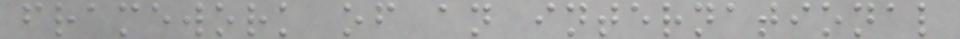framework of an international
